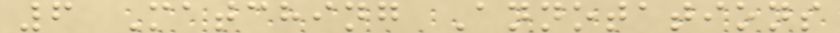6 Matching Annotations
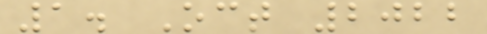1. Oct 2022
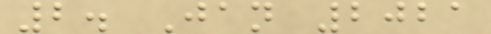2. Jan 2021
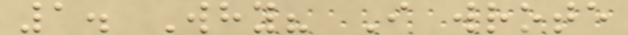1. Why? I wrote
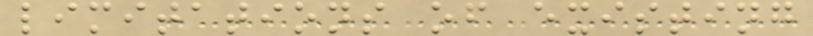limitations of existing
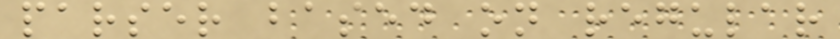parser based on regular
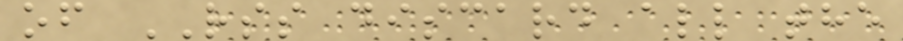of RSS discard all the
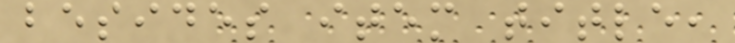besides item title,
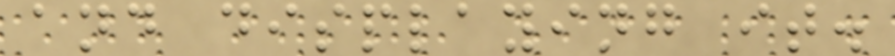and displaying it.
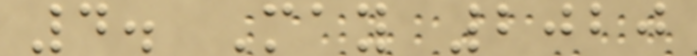4. May 2020
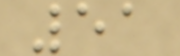51
